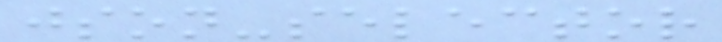json-selector
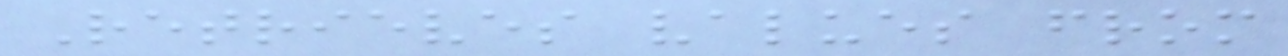Retrieves values from
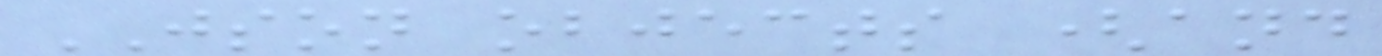JSON objects (and
